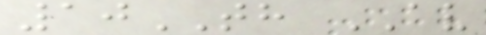10TH AV
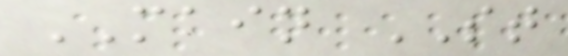MAIN ST
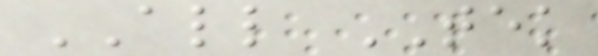ALL TEK
